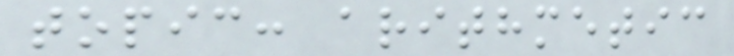topic: arithmetic
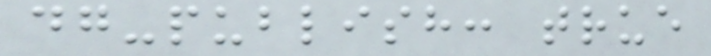dg-publish: true
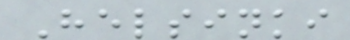Helsinki
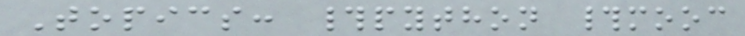Topics: #python #mooc
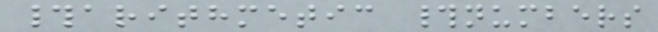#arithmetic #numbers
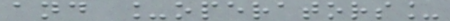and _operators_
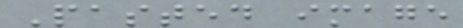Pasted image
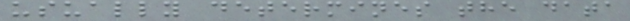usually determines the data
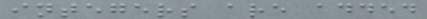integers are added
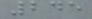245
